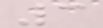3
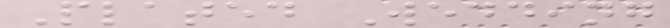Plated Wedding
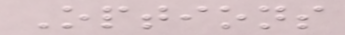Options
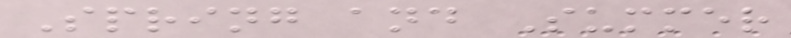Spring and Summer
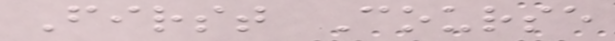First Course
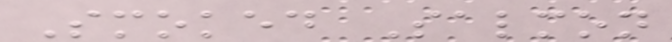Smoked Salmon
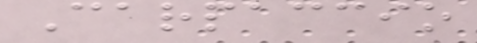Carpaccio
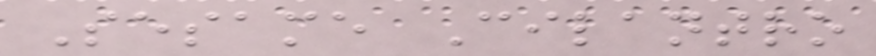Sesame Cilantro
